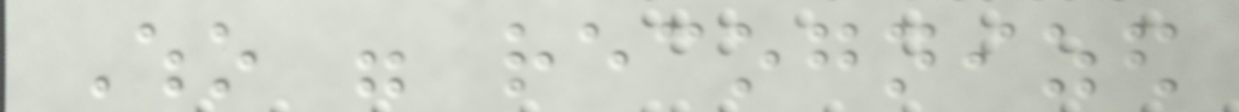Who were recognized
